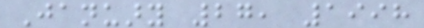January 27, 1998
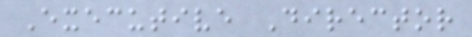Executive Director
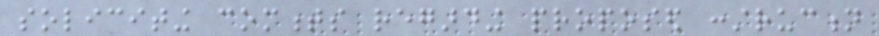soliciting comments regarding proposed construction
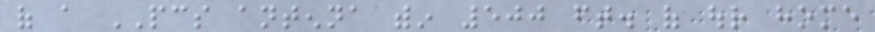of a PCS antenna within 500 ft. of our home
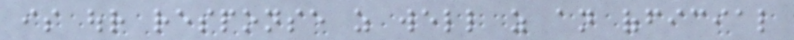is our response as well as an official
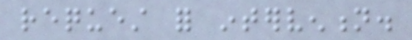request for intervention.
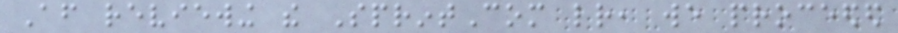After reviewing the SprintCom letter, we proceeded
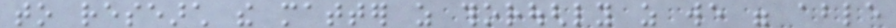to research the matter as thoroughly as we were able
